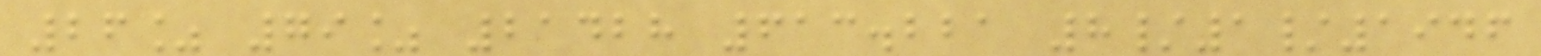26% 79% 21428 613.221 8/1/1946
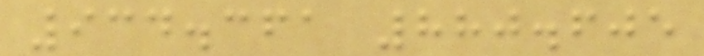934.361 880.605
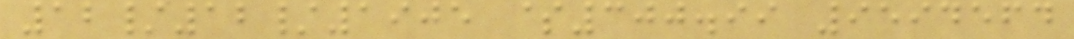12/12/1905 $300.99 9594564
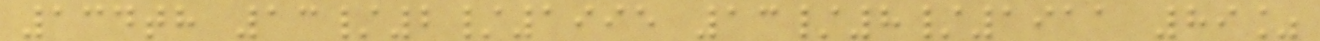134th 13/2/1995 13/8/1911 89%
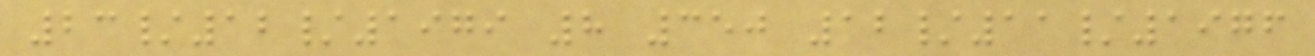23/12/1979 8 350 12/11/1976
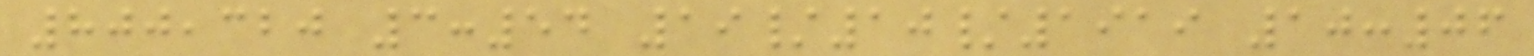800,320 3:54 19/10/1919 10:06
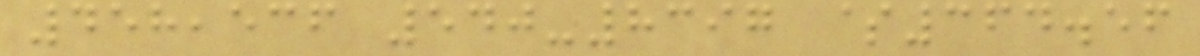458,536 540-8397 $364.56
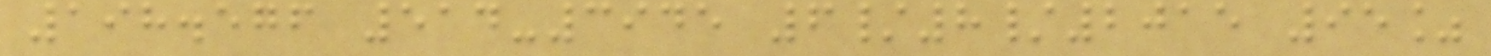198.576 514-3945 6/8/2015 95%
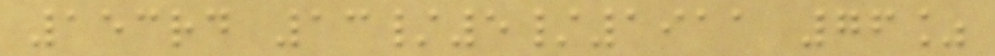153rd 13/5/1911 76%
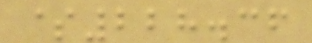$228.36
